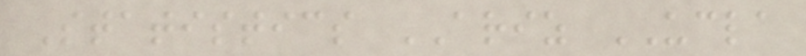Statistics ARIZ UCLA
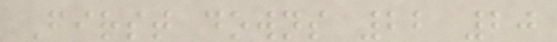First downs 22 20
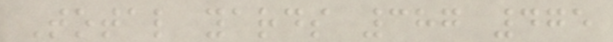Total yards 387 475
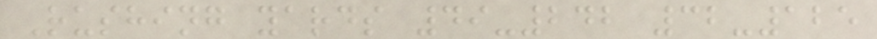Rushing yards 49-242 32-125
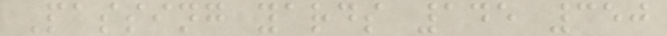Passing yards 145 350
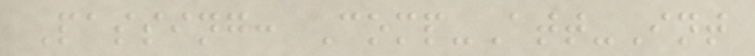Passing: Comp-Att-Int
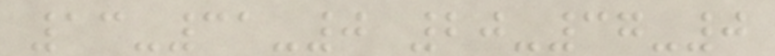13-31-0 20-37-0
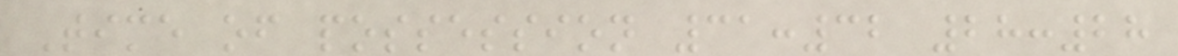Time of possession 31:32 28:28
